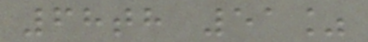68th 51%
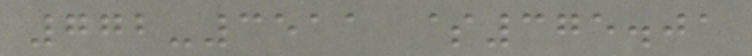772-3511 $375.01
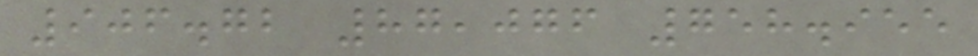906.72 87,076 758.955
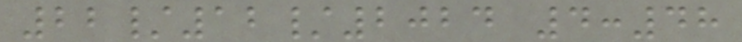22/12/2024 4:48
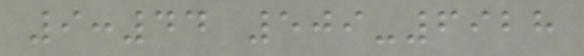9:44 509-6928
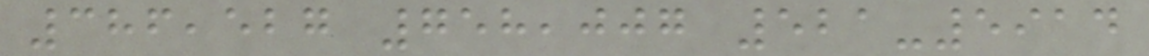386,527 758,007 521-5914
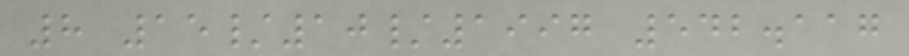8 15/10/1997 542.117
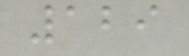129
